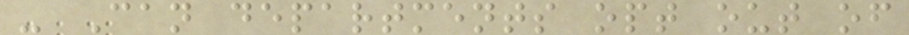- Can departments opt out of
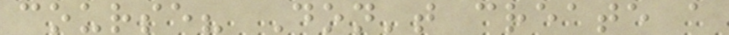course? Don't create a
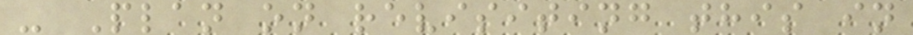- Plan on revisiting this in
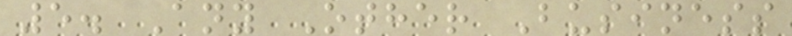5. Any Other Business
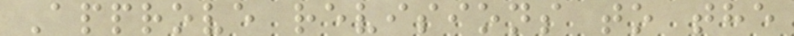Approve revisions to the
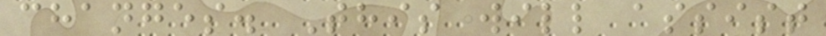changes. This will assist
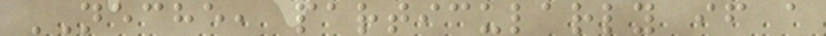NECHE, particularly if a
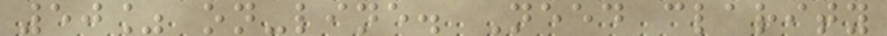50% on-line. Need clarity
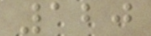120
